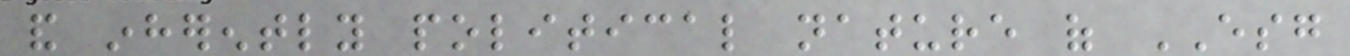and inherently political nature of ESG
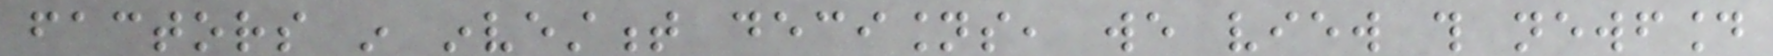factors in investment decisions, we view this newfound
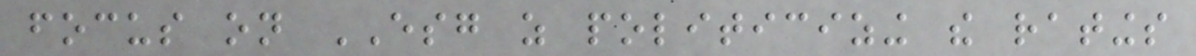focus on ESG as politicizing the ratings
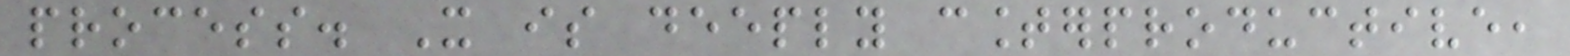process. It is deeply counterproductive,
